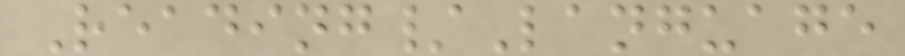Reading/Language
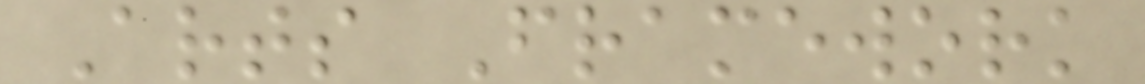Arts Framework
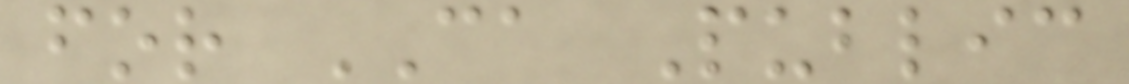for CA Public
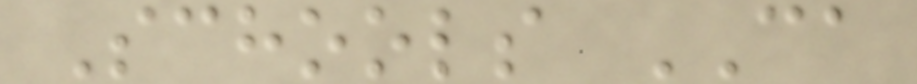Schools CA
